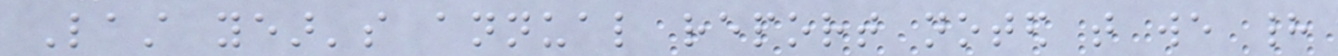Last year's annual report noted that we had
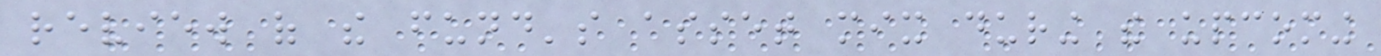review of the fund's asset mix during the upcoming
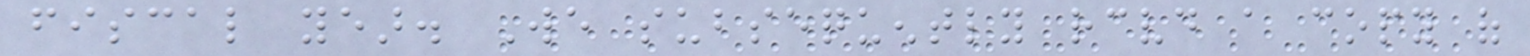fiscal year. We subsequently received a copy of
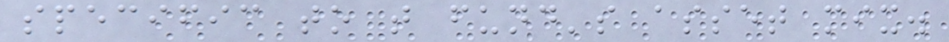specific to that fund's asset mix.
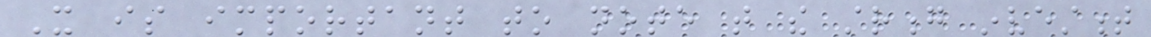It is important to note that the strong investment
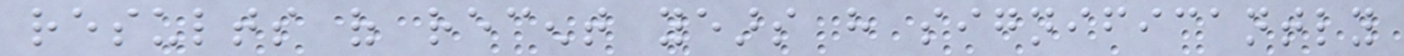results of recent years have significantly
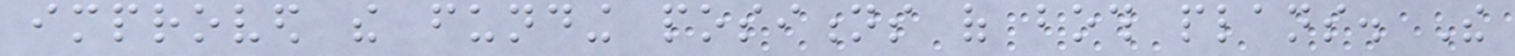improved the funding positions of both plans. The
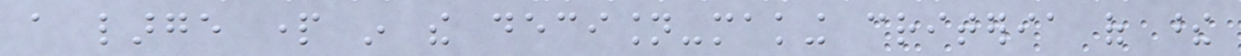a large part in the decision-making criteria of these
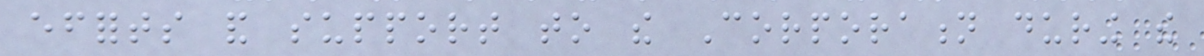efforts and support to the Corporation during the
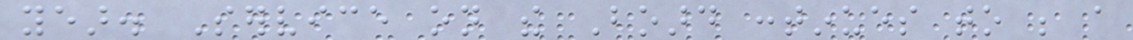year. Service on the Board continues to be a
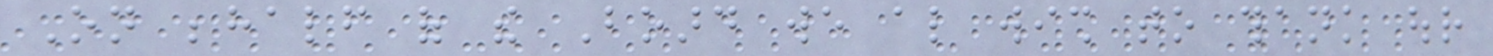On behalf of the Board we also wish to thank our
